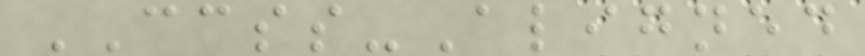CCSS-Aligned
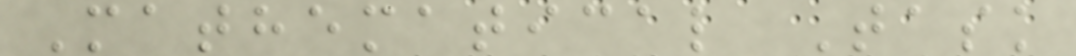Mathematical Task
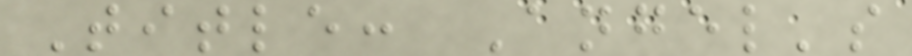Title: Angel's
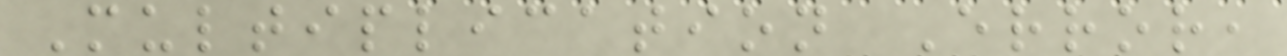Multiplication Error,
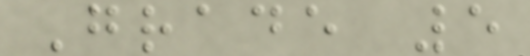Grade 5
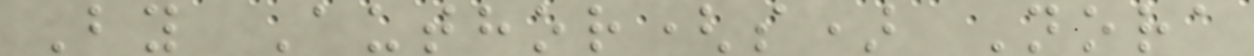By Author(s) Nora
